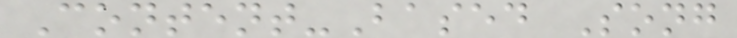Content-Based Song
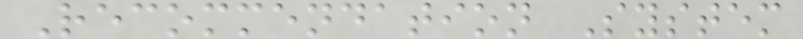Recommendation System
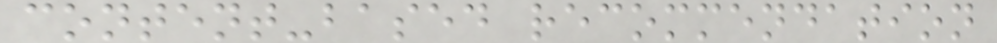content-based recommendation
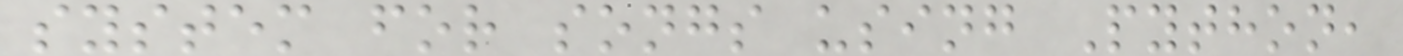system for songs using Python,
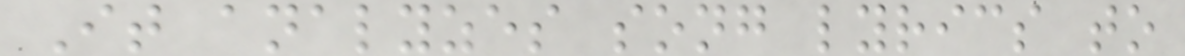It analyzes song lyrics to
